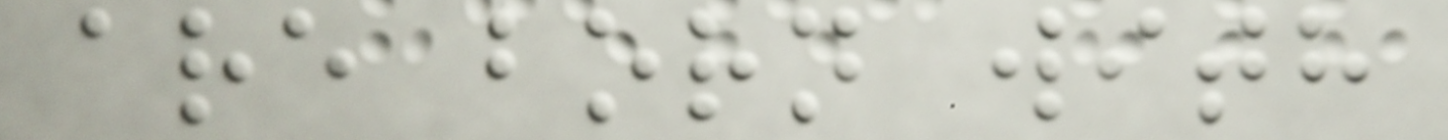are born with
